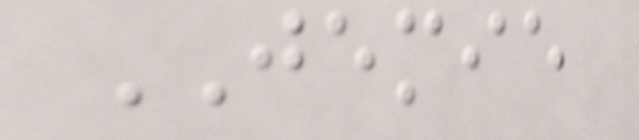JEMIE
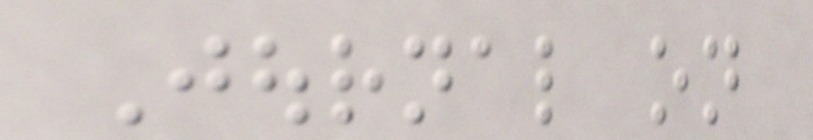Journal on
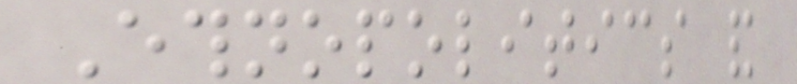Ethnopolitics and
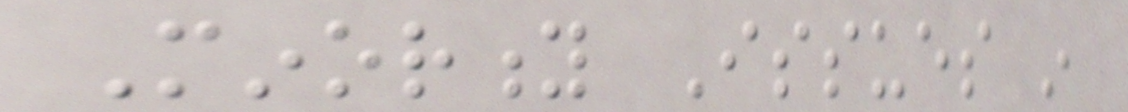Minority Issues in
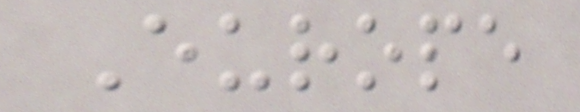Europe
